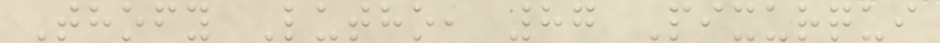Thofy Lutho, 87 Pixurqui
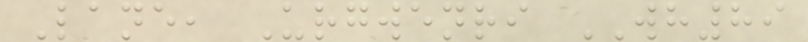Lane, Urgwenri WH89
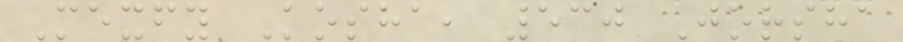Mexfy Kosha, 530 Jorsha
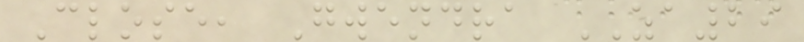Close, Gwendra ZA29
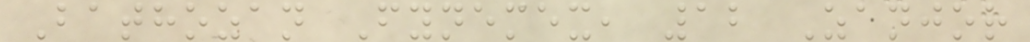Bathozan Fynemex, 12 Zanjor
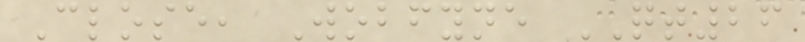Close, Wobfyne QT26
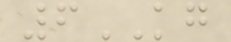6KG
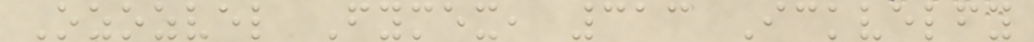Ozozvel Fymex, 313 Ickvelfy
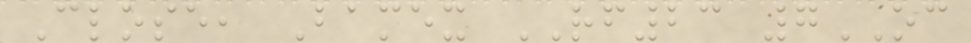Close, Bamex RF23 7OC
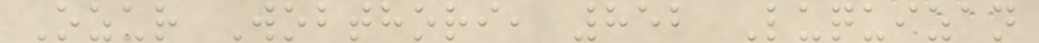Ozur Wobthori, 852 Luquizan
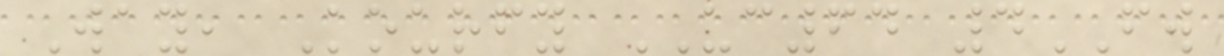Way, Kourfy UC64 4FW
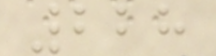228
